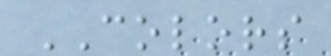COLORS
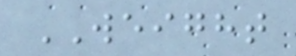WEIGHT
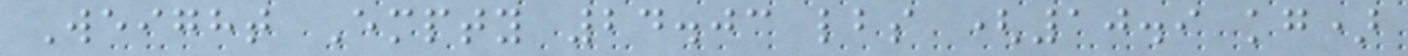Weight Empty 24.03 lbs (10.9 kg)
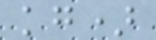kg)
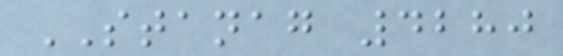STANAG 4280
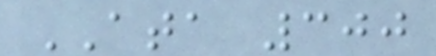ATA 300
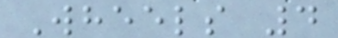Wheels 4
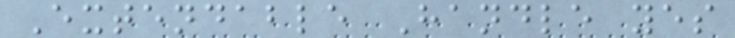Extendable Handle yes
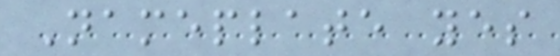Nameplate yes
